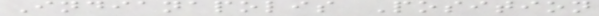Indianapolis Position
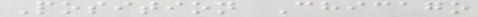Position Chicago
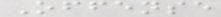Offense
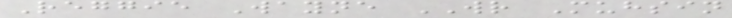Reggie Wayne WR Muhsin
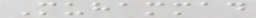Muhammad
